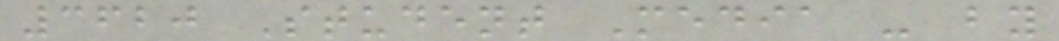3620 Student Media - by
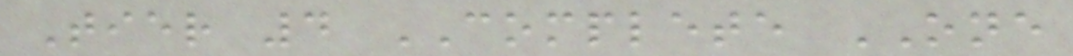Tier 4 COMPLETE ONE
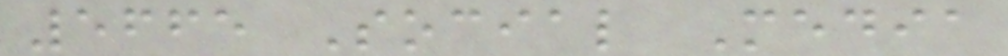5665 Social Media
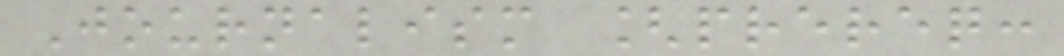Journalism [prereq:
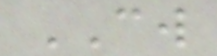CW
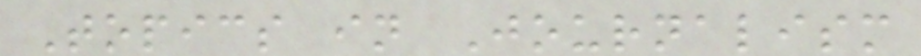Topics in Journalism
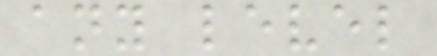any level
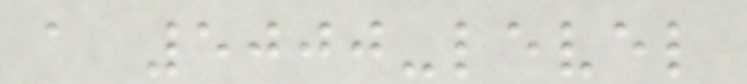a 5000-level
